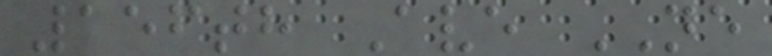156th Ave NE
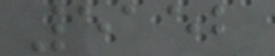5152
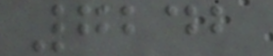7242
